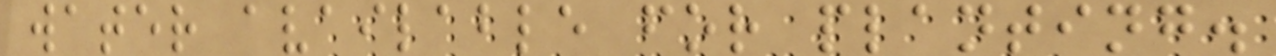water available for planting.
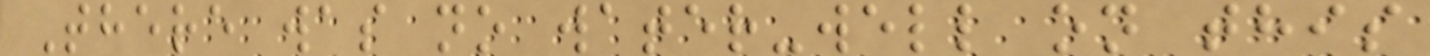There was no water-well on this
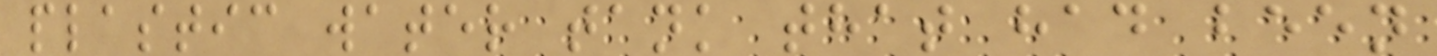plastic water tank that had been
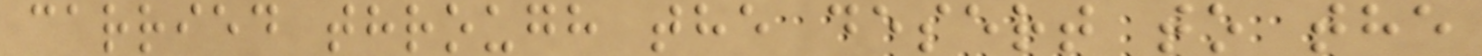carried through the desert to the
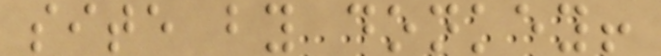site by donkey!
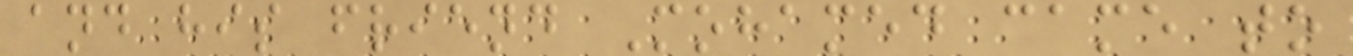and his friend Mohamed came to
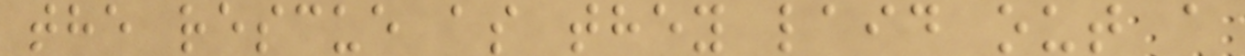the rescue as they laid out a
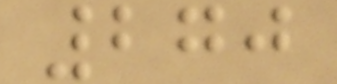270
